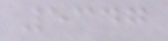5347
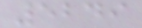5249
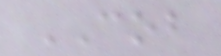COB
